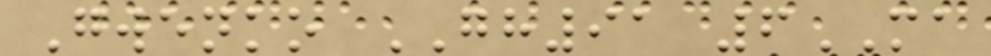Gwenko GH91 6MA
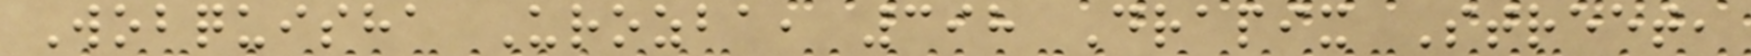Wobquisha Urozba, 398 Drapix Street,
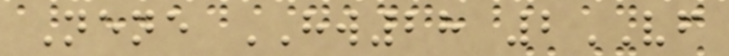Nene HW28 2VF
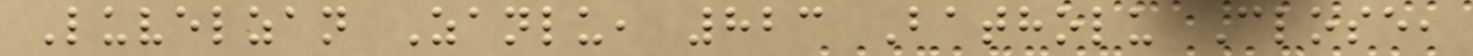Luvelzan Zanlu, 823 Batholu Close,
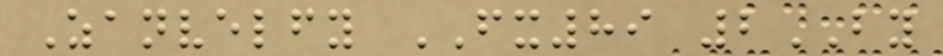Zanvelfy FX89 2BY
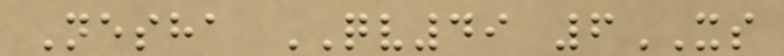Nesha QV49 6XS
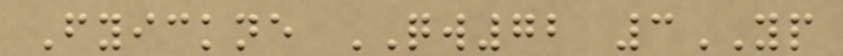Fyickne QW72 3YP
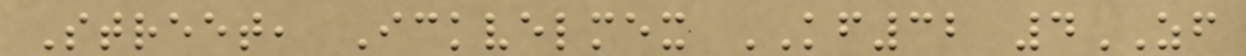Street, Ickvelmex KF32 4ZF
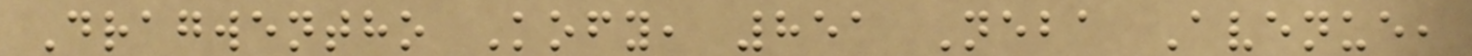Dragwentho Kofy, 851 Neba Avenue,
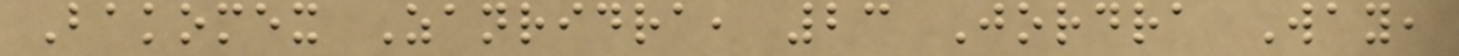Bakomex Zanridra, 23 Jordra Way,
